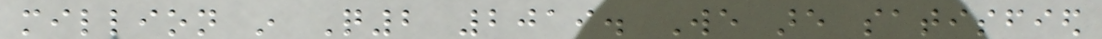million in Q2 2019. We are satisfied
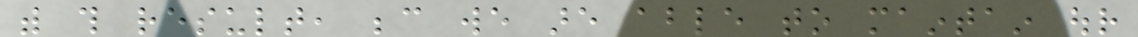with this result, because we are able to maintain our
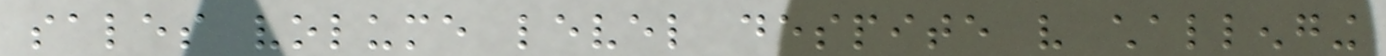sales volume level despite very challenging
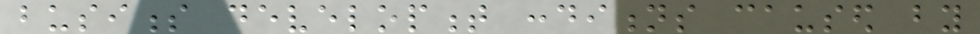business development conditions caused by
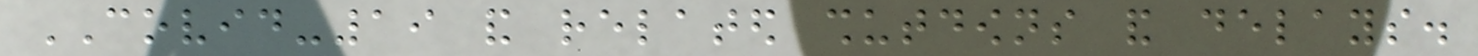COVID-19 and related shutdowns and delays.
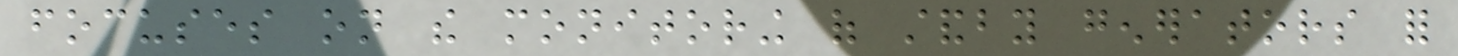focuses on the monitoring of standby generators for
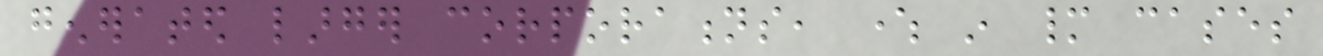generated larger corporations, where in many cases
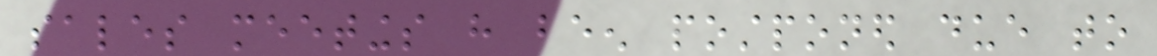sales meetings have been postponed due to
